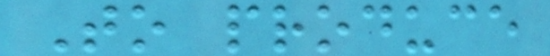To produce
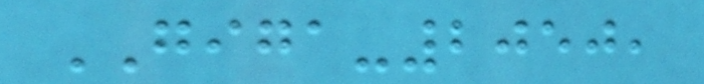GIGA-2050,
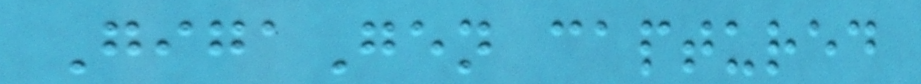GigaGen captured
